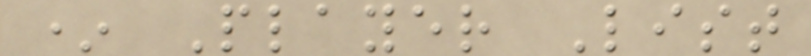* Player List
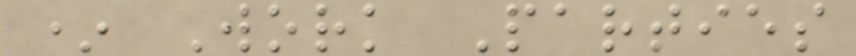* Work Parties
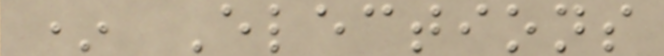* Elections
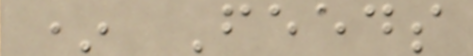* Feeds
